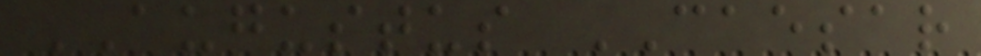AUGUSTUS CAESAR
